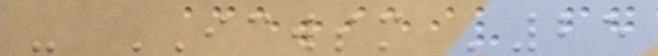- ICWSM '25
